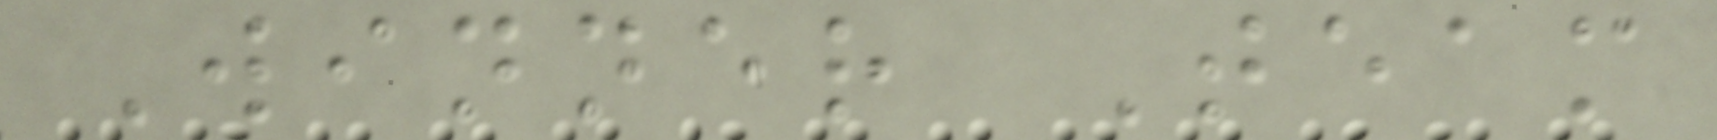Winner Team
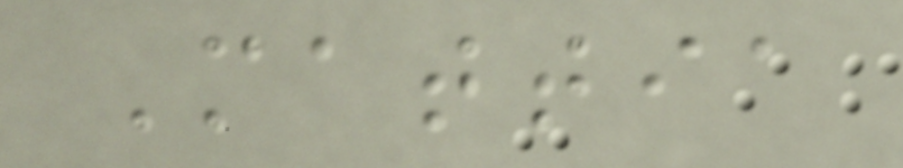Mattia
